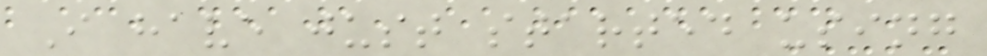I have just started using
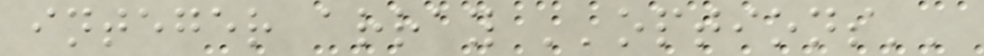integer array ''options''
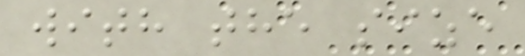with the size
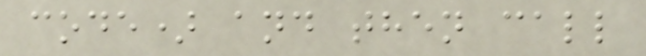code) and then call
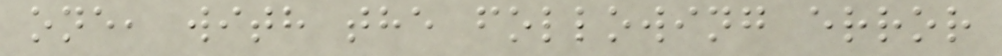one, with the following error
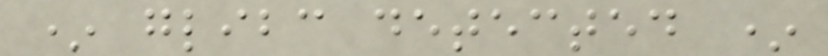* glibc detected *
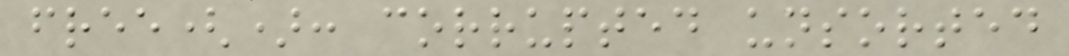free(): corrupted unsorted
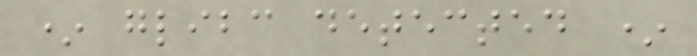* glibc detected *
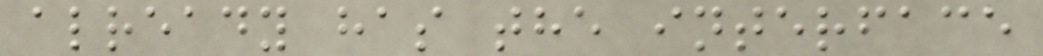already has the interface
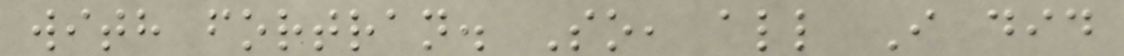with fortran. So, all I did
